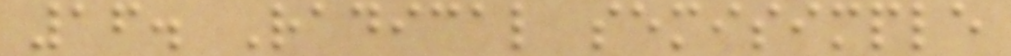16. Radical semisimple
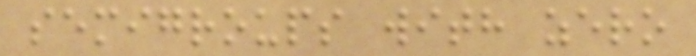semigroups with zero
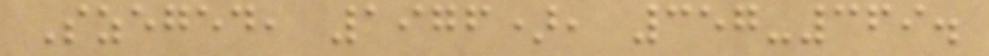Szeged, 1976), 357-369.
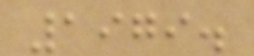1979.
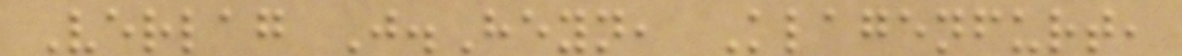Verlag J.Heyn, Klagenfurt,
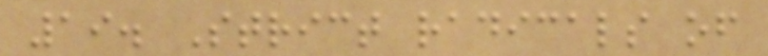19. Strict radicals of
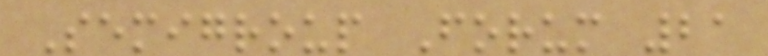Semigroup Forum 21
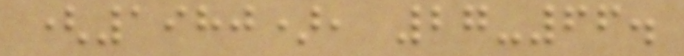(1980), 27-66.
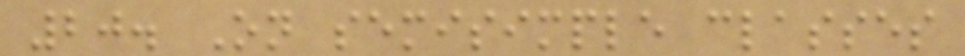20. On semisimple classes
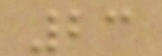23
